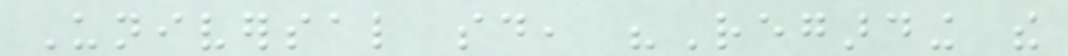Universal said, "Regarding the
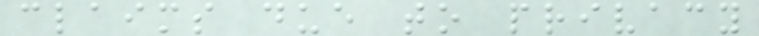claims due to privacy
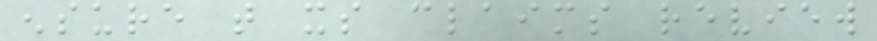ensure that its claims review
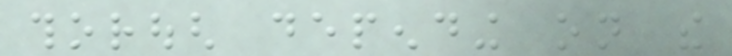thorough depending on the
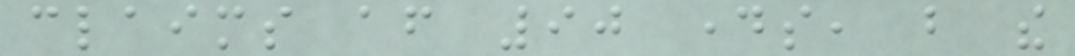claims after 90 days, but the
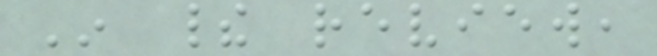In their review,
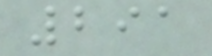291
